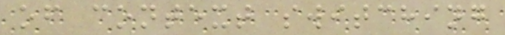of context switching
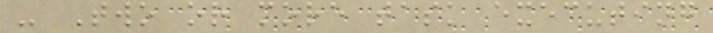- Two or more task executing
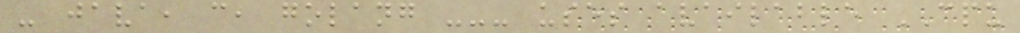- java, c, golang --- uses available CPU
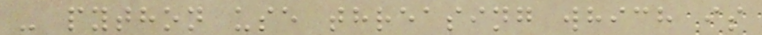- python use threasing which is
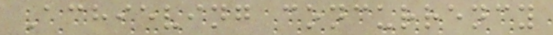Achieving concurrency
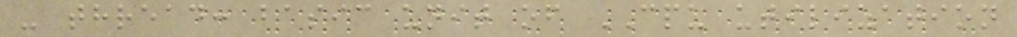- thread: basic unit of CPU utilization
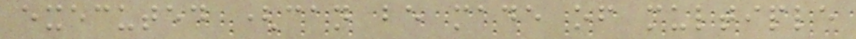executed (can be made of multiple
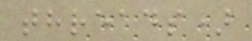threads)
